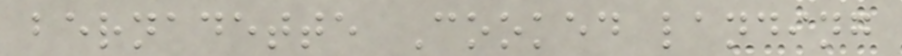bernadette Cooked landing
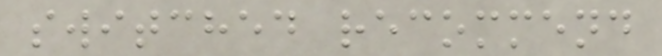switched recommend
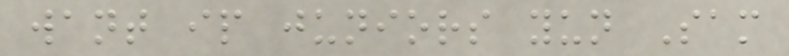want ip juniors yun Sam
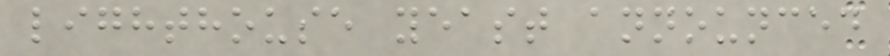lighthouse yeast announced
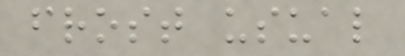frost usual
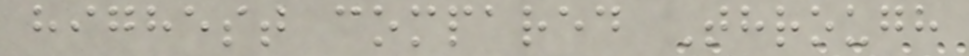highest compared Through
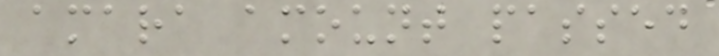amara amount passed
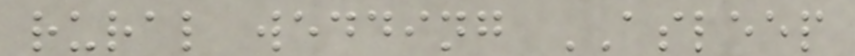rural wedding ASLEEP
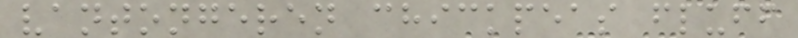vantongeren chickpeas fluff
